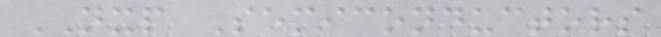NXP Semiconductors
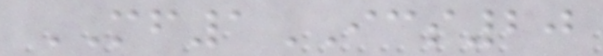MF1ICS20
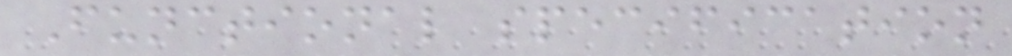Functional specification
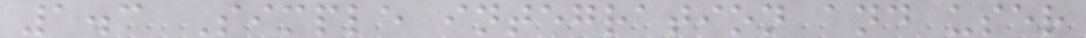1.3 Simple integration and user
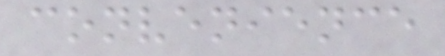convenience
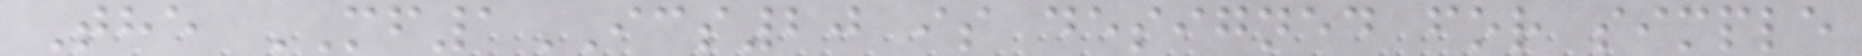The MF1ICS20 is designed for simple
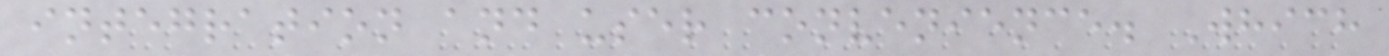integration and user convenience. Which
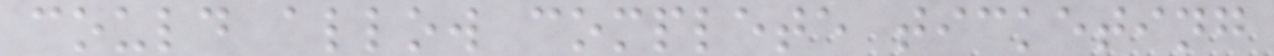could allow complete ticketing
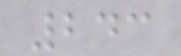243
